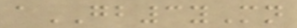aGB3yMn
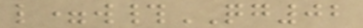l=w#QG02
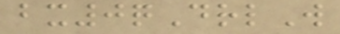bx0qDrlW
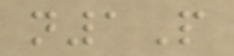n1P
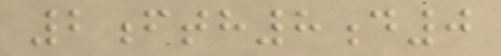2fth8d0
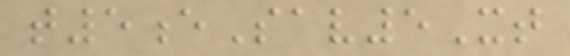t5eSav5Xt
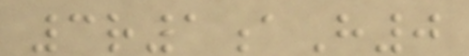3r1aH0
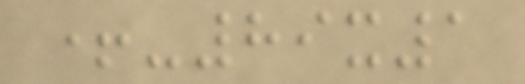+-89x1
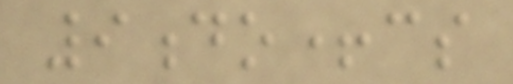9do+cs
